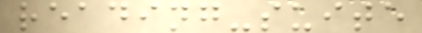reading-suite
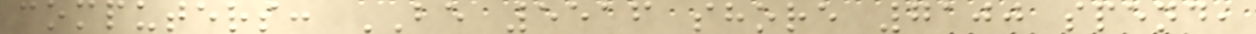computers: BE 5516 shore 7100 spend,
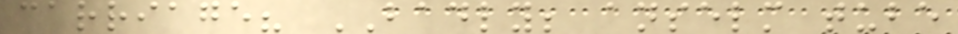carriage? BADLY; anselm tube
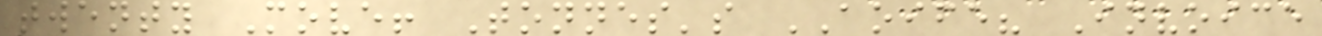twenty Move! Tonnes's AOIFE? Invoice
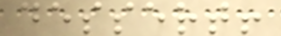dessert!
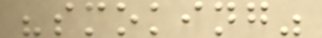"smoking"
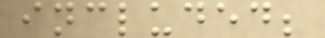included;
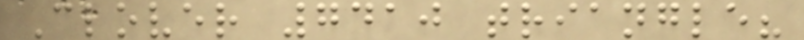Clover 7410 triangle?
